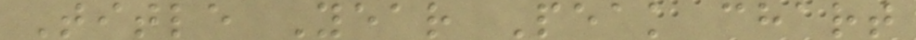Title Year Peak chart
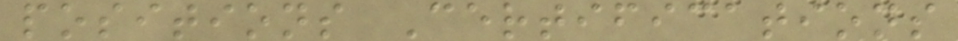positions Certifications
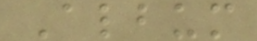Album
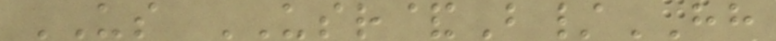US USR&B/HH
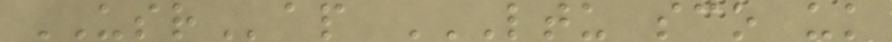USRap LTU SCO UK
